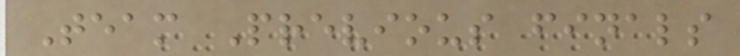Team Previous finals
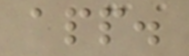app.
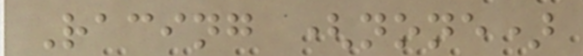Racing (none)
